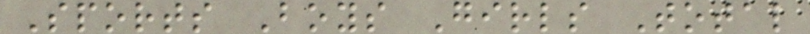Sports Boys Girls Total
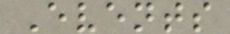Events
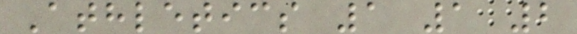Athletics 1 1 2
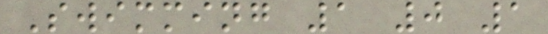Swimming 1 0 1
